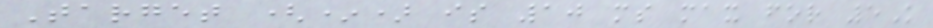Target (*) is 10 ms max for 5K
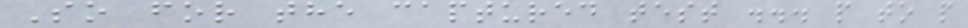So for the captured test ... p to p
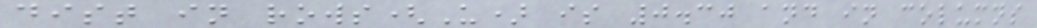dist in rows(U) is 0.30 and in columns
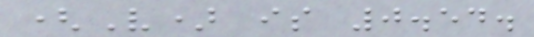(V) is 0.54.
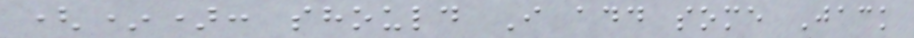(*): should I add some Jack
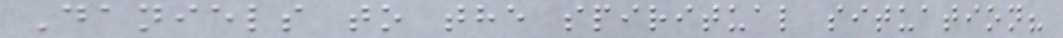Daniels to the spiritual situation?
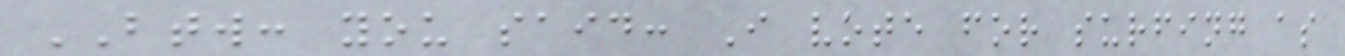BTW: you said: I vote for surfing as
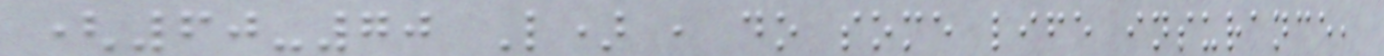(60-70 L) , do some life insurance,
